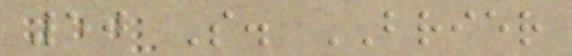50 S. BRIER
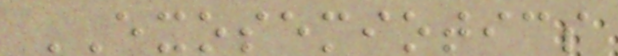EXOSEMIOTICS
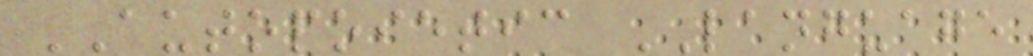AUTOPOIETIC LANGUAGE
